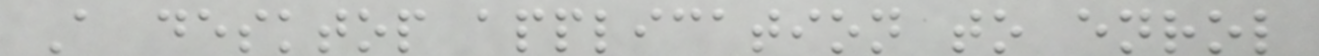A desktop application to enrol
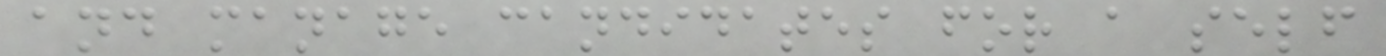and manage candidates for a self
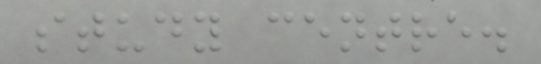study centre.
